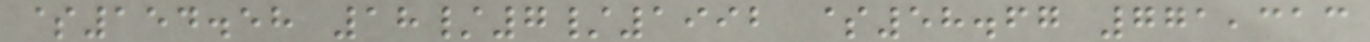$154.58 18/7/1992 $58.67 771,313
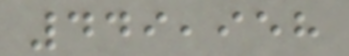449,958
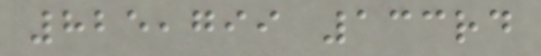825,799 133rd
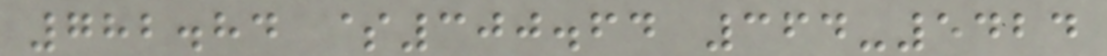782.84 $300.64 364-5424
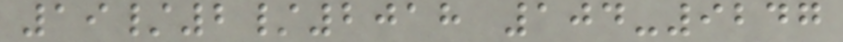19/2/2018 104-9247
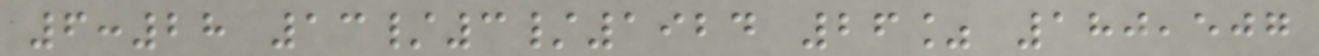6:28 13/3/1924 26% 180,507
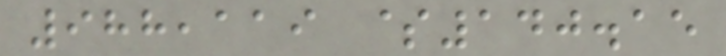988,119 $140.15
